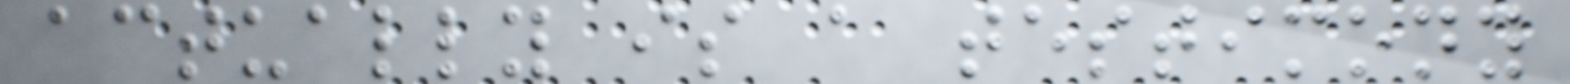actually is a testimony
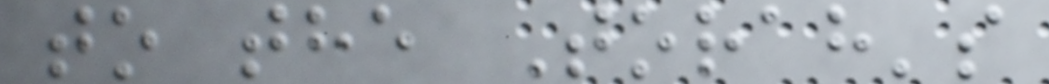to the Torah's
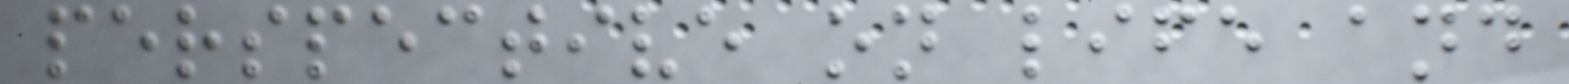perspective on life and
